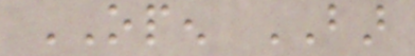OPEN BAR
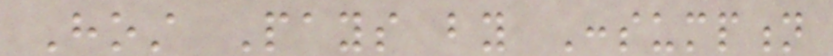Host Pays by Consumption
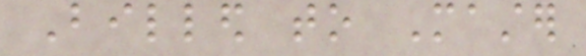Billed to Master
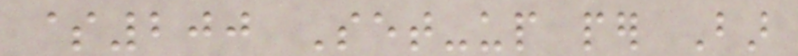$200 Set-up per Bar
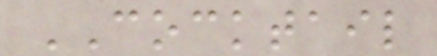COCKTAIL
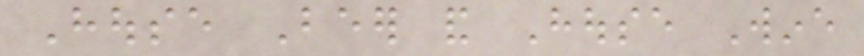House Beer and House Wine
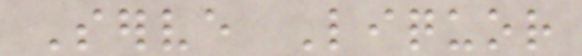Serve Liquor
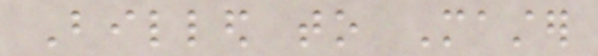Billed to Master
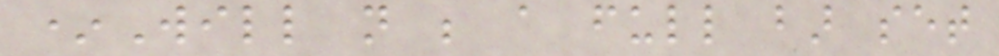*Will not be a full bar set
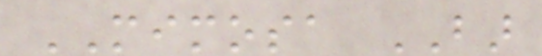MIMOSA BAR
